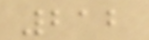212
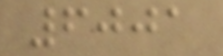6001
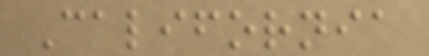California
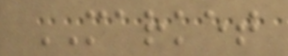MARKET
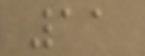11
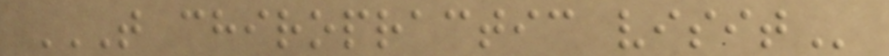T CHIROPRACTIC VISIT
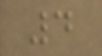4
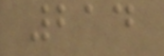214
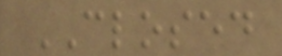CLOSED
